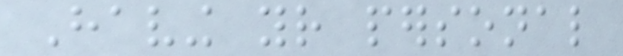Having your personal
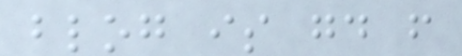blog is good from
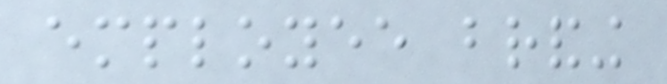employee branding
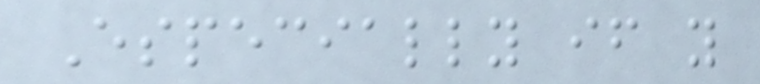Especially if you
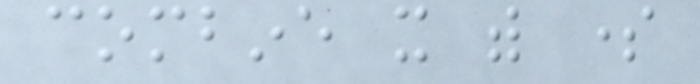combine it with some
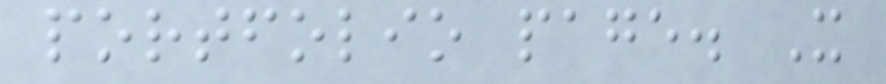portfolio page. It
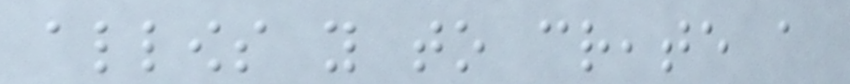allows you to create a
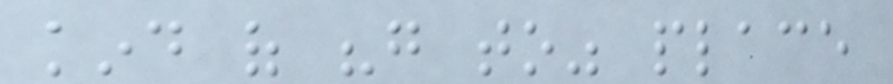kind of "go to" place
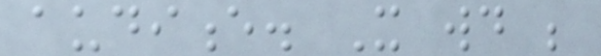audience. It would be
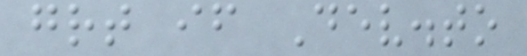great if Dev.to
